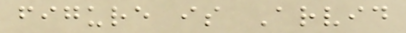figure is Arvid
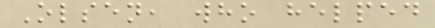Olsen, who helped
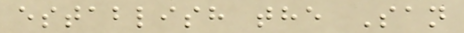establish the San
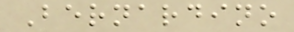Bernardino
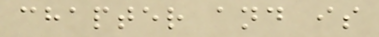chapter and is
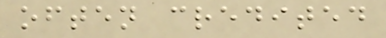often credited
